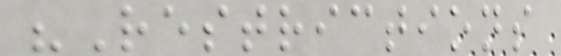"Restrictions
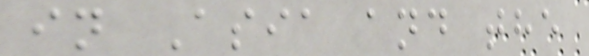in Asia and the
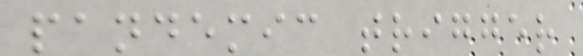pandemic trigger
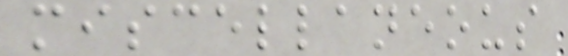miscellaneous
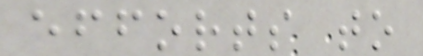efforts to
